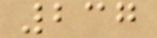237
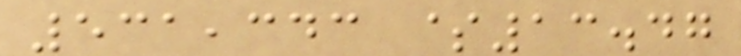531,343 $13.47
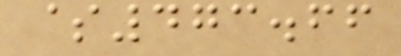$473.66
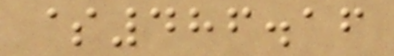$486.16
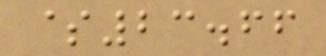$23.66
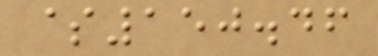$150.46
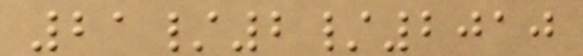21/2/2010
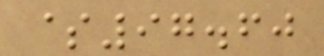$97.60
